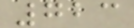723
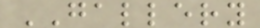GALLERY
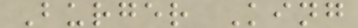Burger King
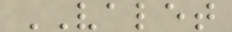VALET
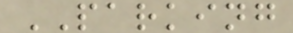PARKING
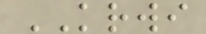KRWI
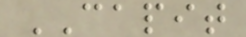CAPIT
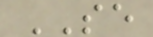SE
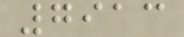7913
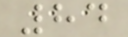84
